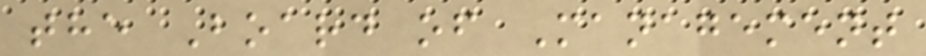the Board of Management
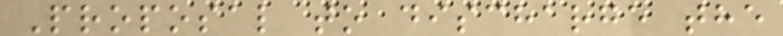Proposal to discharge the
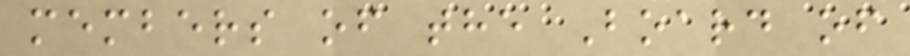members of the Board of
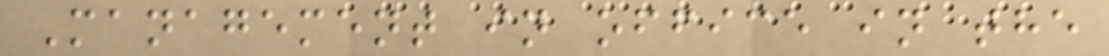Management in office in the
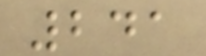241
